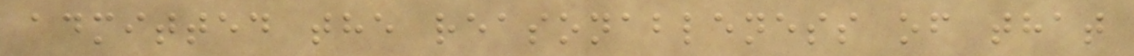admitted the reasonableness of that
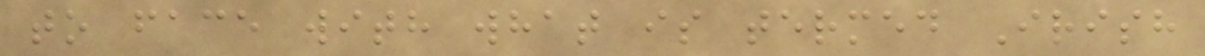to face with what is termed Irish
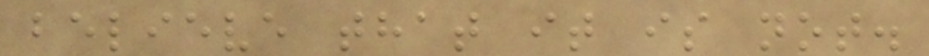believe that it is not.
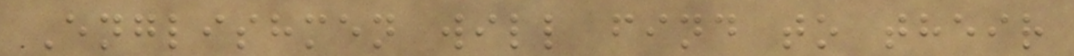Englishmen will find to their
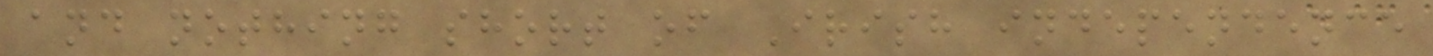and nothing short of Irish independence
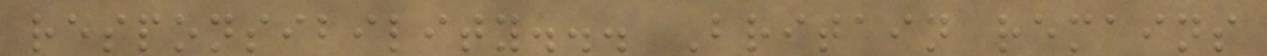responsibility... Britain remains
